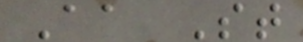Aa St
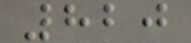820
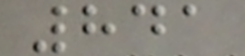841
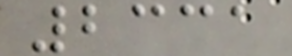2331
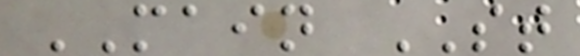MAIN ST
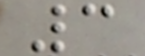3
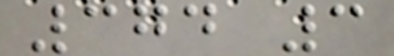374 3
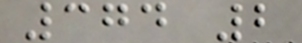374 2
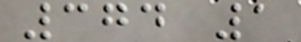374 1
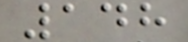148
